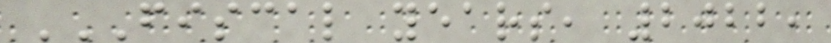FISCAL YEARS, 2022,
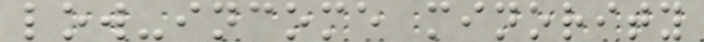low-income minority
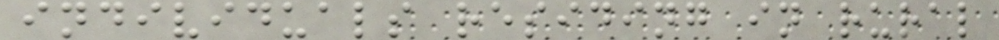individuals residing in rural
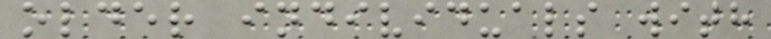older individuals with
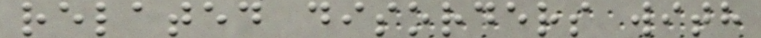related disorders with
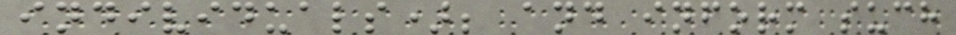individuals); and inform such
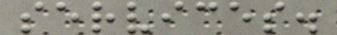services.
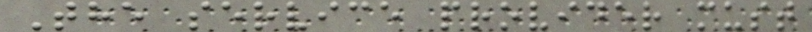The service provider must
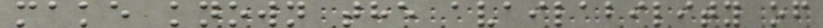make known the availability of
